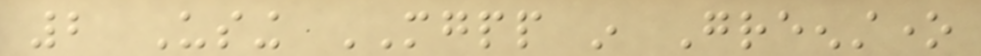2 Using MGPP in Greenstone
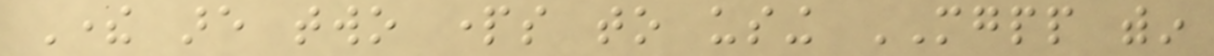There are two parts to using MGPP within
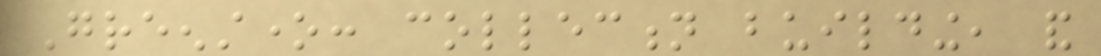Greenstone: collection building, and
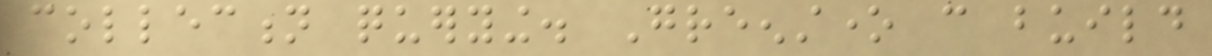collection querying. Greenstone can build
